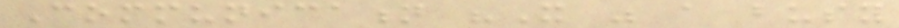Communication "It was a busy
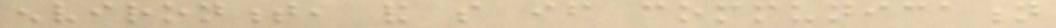environment, and so if communication
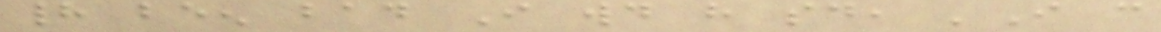had been bad I would have said, 'I can
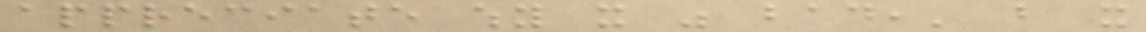appreciate why it was bad,' but it
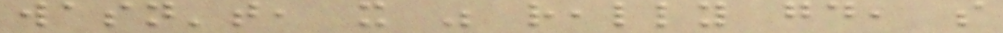wasn't, it was really good, so
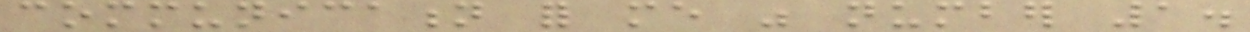communication for me was number 1.
